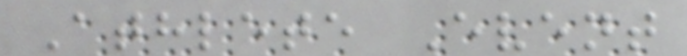Athlete Event
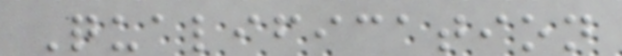Qualification
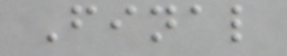Final
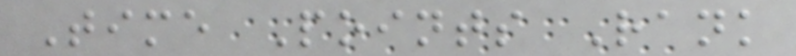Time Points Rank
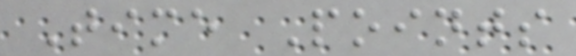Time Points
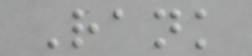Rank
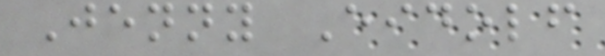Jenny Eidolf
